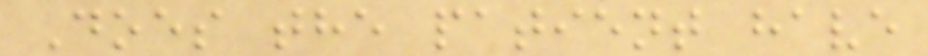Does the patient have
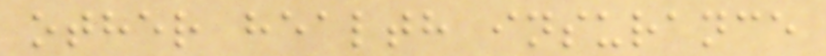other health insurance
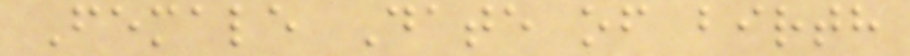Female Date of birth
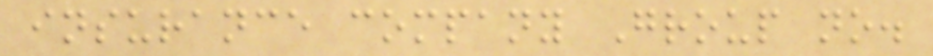insurance company Group no.
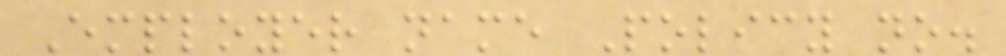Employer name Policy no.
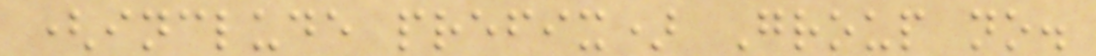(include prefix) Group no.
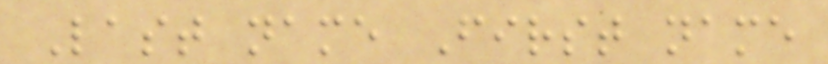Last name First name
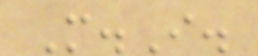M.I.
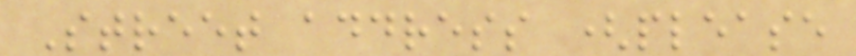Street address (please
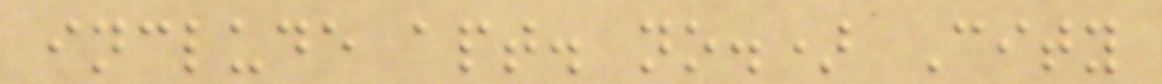include apt. no.) City
